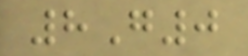8G0
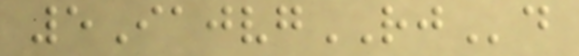5IajvgRJd
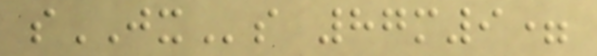sJXs 87m9=
